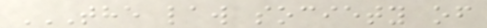THE LAW SOCIETY OF
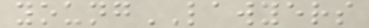youngLAWYERS
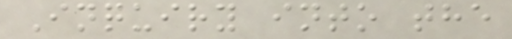Inquiry into the
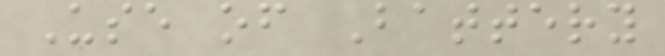Use of Battery
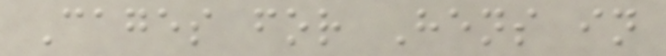Cages for Hens in
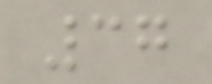37
